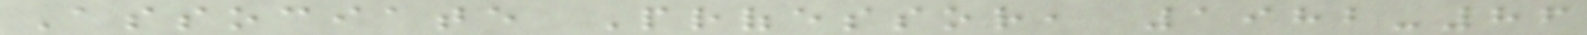Associate Professor, 1982-86
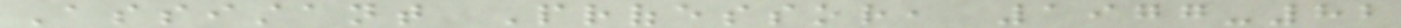Assistant Professor, 1977-82
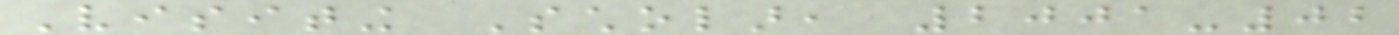Visiting Scholar, 2001-02
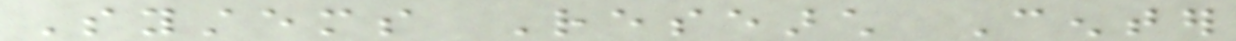Systems Research Center
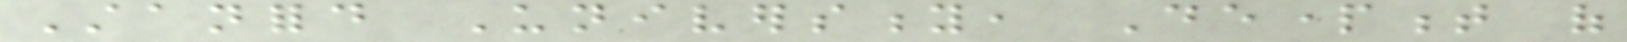Stanford University, Department of
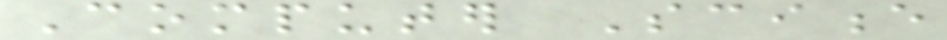Computer Science
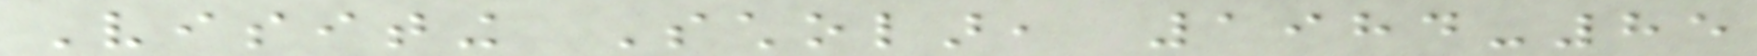Visiting Scholar, 1984-85
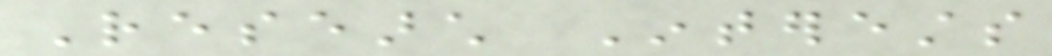Research Interests
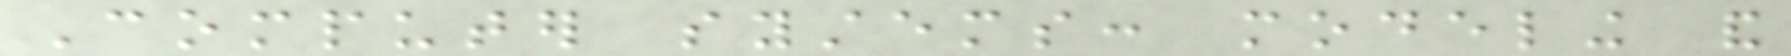Computer systems: modeling and
